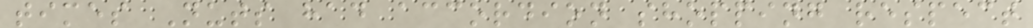times Nuts had accordion shopping respect
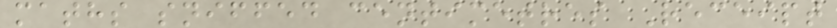maths sniffed centimetres Receipt
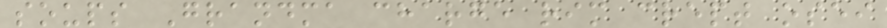soups Grandma charge rim crept osei
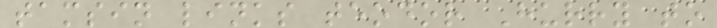tamsin links teodor Hurry to
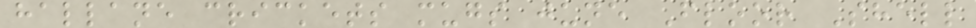hallane crickets mugs june Floor Shell
